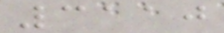3110
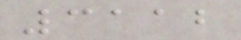3112
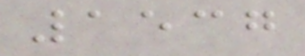1537
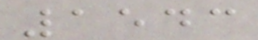1543
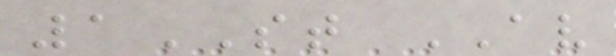1ST AV
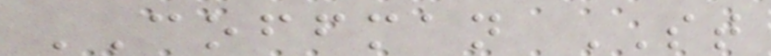COFFMAN ST
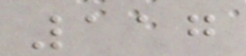117
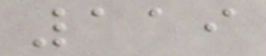119
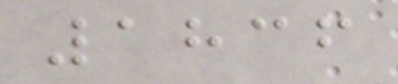1836
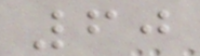60
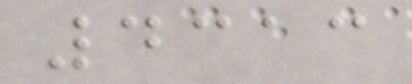4313
